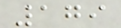179
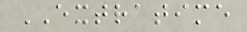EXTRATIME
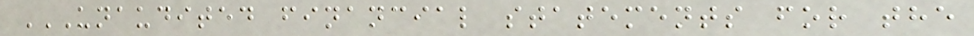UNAUDITED FINANCIAL STATEMENTS FOR THE
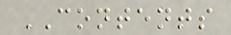CONTENTS
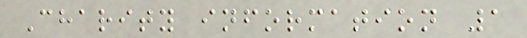Charity information 1
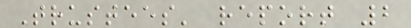Trustees' report 2
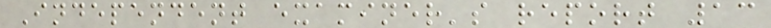Independent examiner's report 13
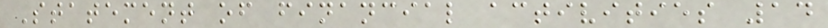Statement of financial activities 14
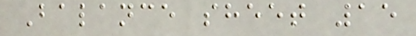Balance sheet 15
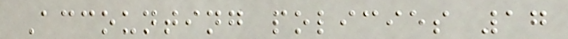Accounting policies 17
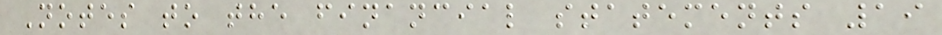Notes to the financial statements 19
